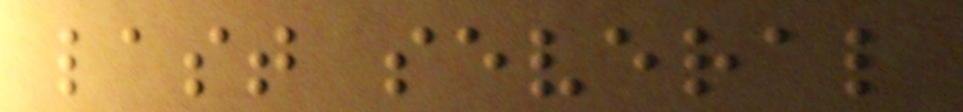last several
